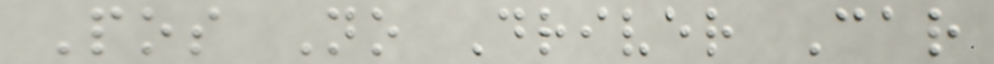Pos No Driver Car
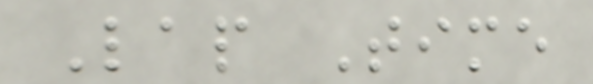Lap Time
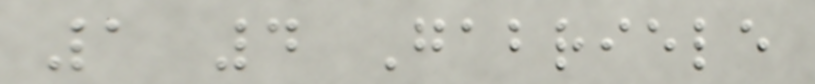1 4 Gabriele
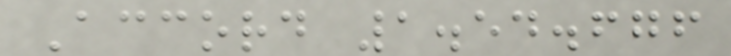Accord 1.54.676
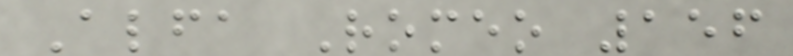Alfa Romeo 156
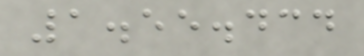1.55.434
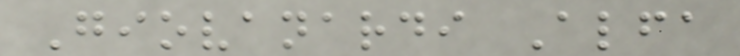Giovanardi Alfa
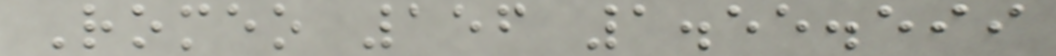Romeo 156 1.55.599
